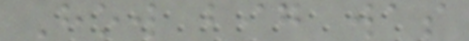How big was
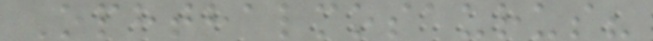Ophthalmosaurus?
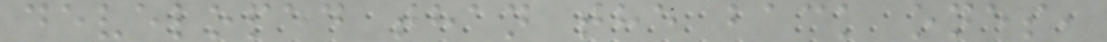developed than the back ones,
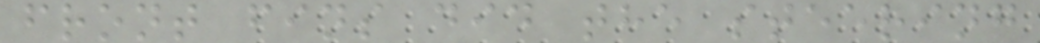front fins did the steering
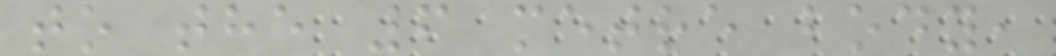to the 6 metre body,
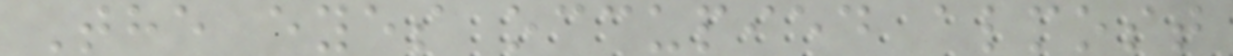The eyes occupied almost
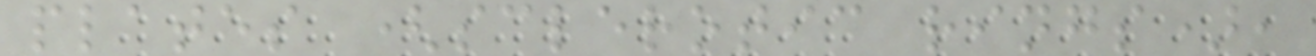plates (sclerotic rings),
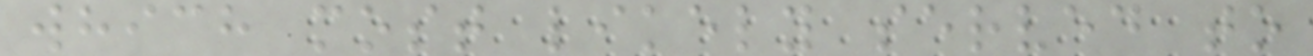which most likely served to
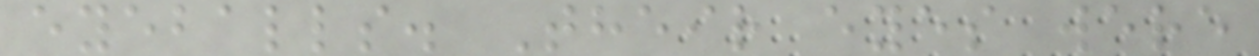eyeballs. Their eyes were
